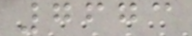7673
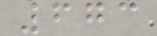673
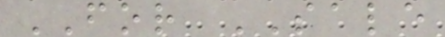FOR SALE
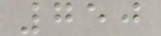750
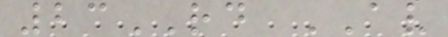23RD AV
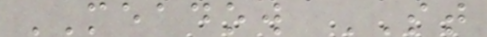MEADOW ST
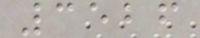3526
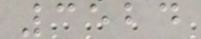3524
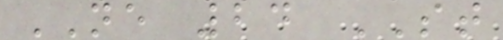NE 24 ST
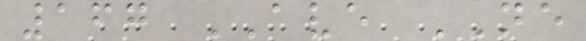167 AVE NE
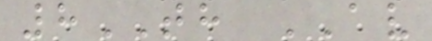8TH AV
